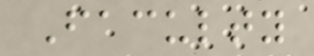Faculty
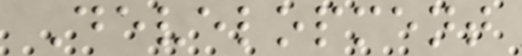Development
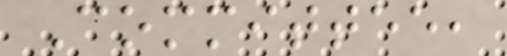Committee,
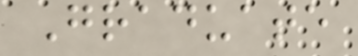Graduate
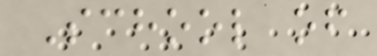School of
